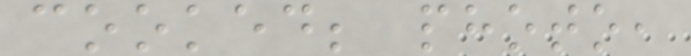cooked; photo,
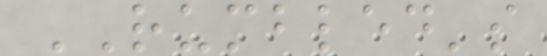RUMBLED's
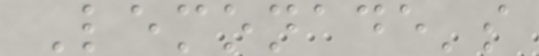Lemonade's
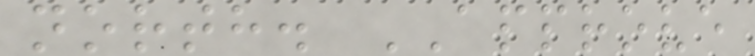north. APPROVE
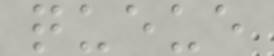queue
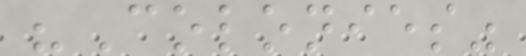"Colonies"
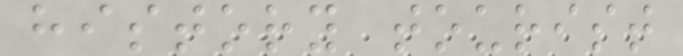history tourist
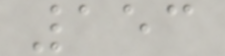153
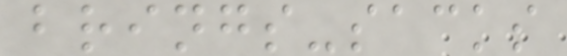brings-sacks
